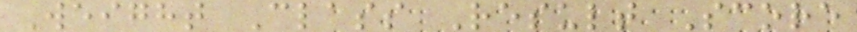Weight Class Result Score
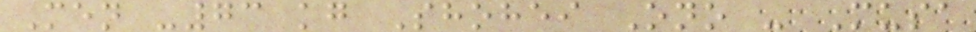Men -73 kg Shohei Ono - Musa
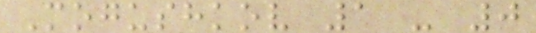Mogushkov 1 - 0
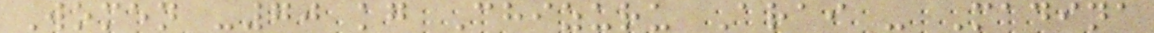Women -70 kg Chizuru Arai - Madina
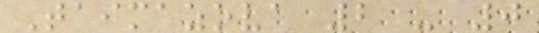Taimazova 2 - 0
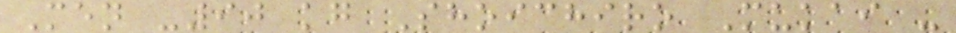Men -90 kg Shoichiro Mukai -
